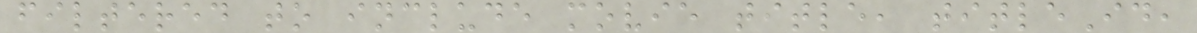filtered to include movie title, titleId,
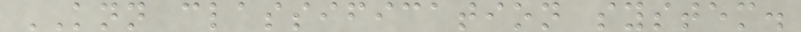KNN classification system.
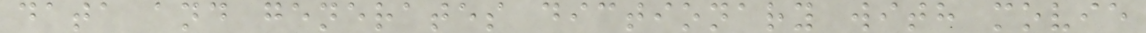data and generates dictionary with movie
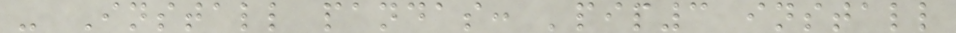- Install pandas: 'pip3 install
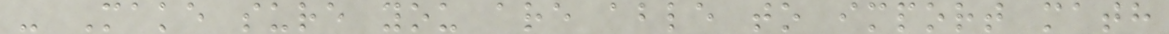- Make sure you are able to import math
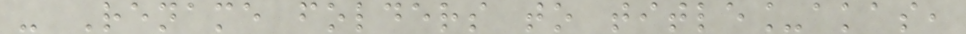- Rename folders to title_akas,
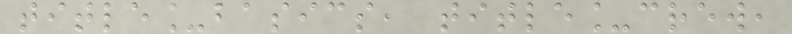title_basics, title_crew,
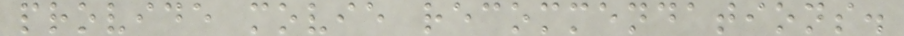provide movie recommendations.
